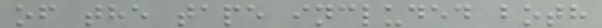of the tape included both
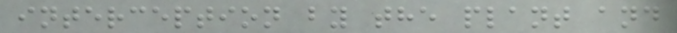interception by the plant and
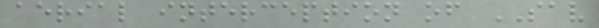aerial interception of SAV
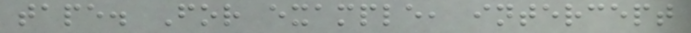tape. For example, intercept
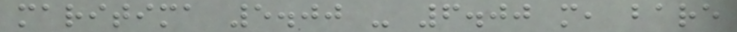maritima 5.00 - 6.00 m, bare
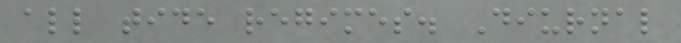all tide regimes. Diurnal
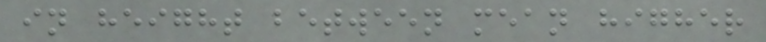in height between mean higher
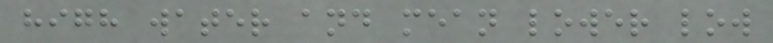high water and mean lower low
